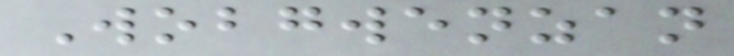Wobgwenzan
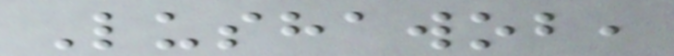Lushawob,
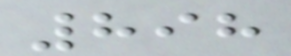898
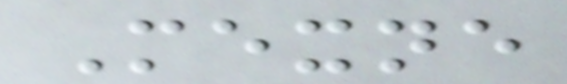Mexne
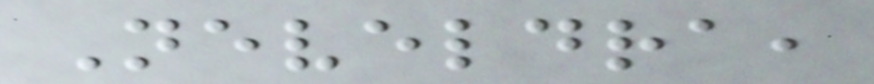Neveldra,
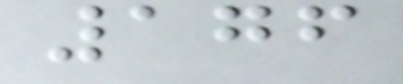176
